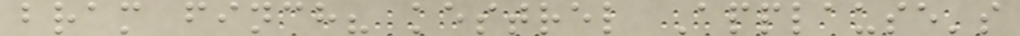bram finch? kestrel Applause's
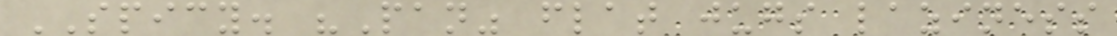SPICY. "Pan" flat jugs laziness
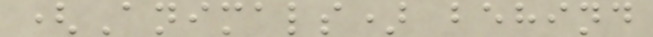(Animals) behind
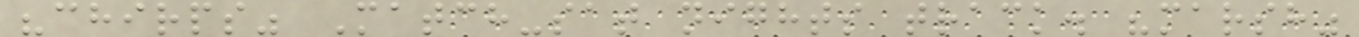"chirps" Match-sat nights track. "marsh"
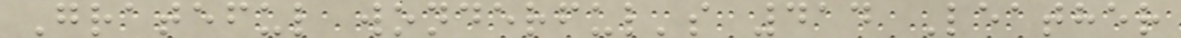Grateful wonderful's 414 Leather
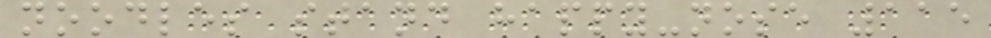noodles stand happy-nose 115
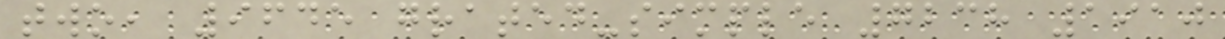two, 9645 grated-simple 7238 1910
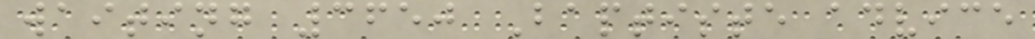waiting 3650 Baptiste advice
